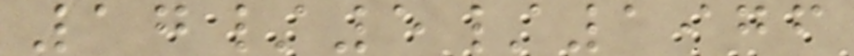17/5/1976
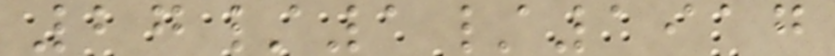27/1/1917
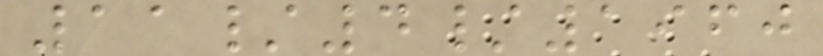11/4/1960
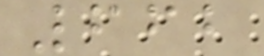662
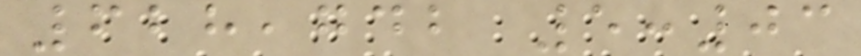628,742 5:03
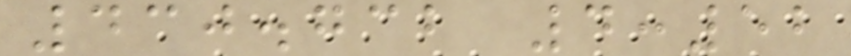430.732 4:52
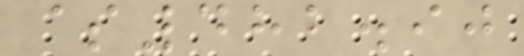$482.90
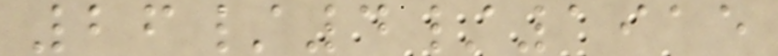26/4/1915
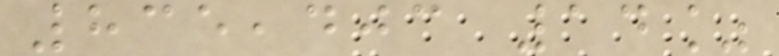835,403 14%
